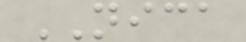NICA
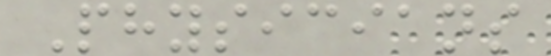Physicians
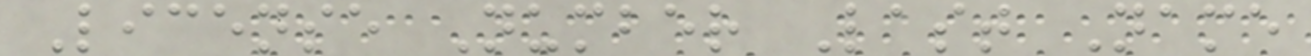License Number Last Name
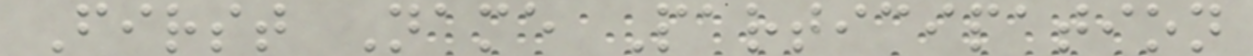First Name Participation
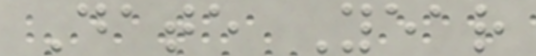Date Year
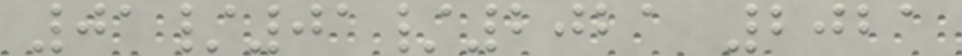01/01/2021 2021
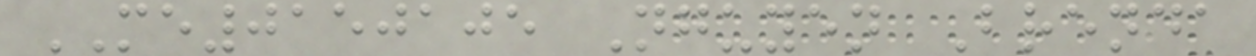ME0150105 Nguyen Brenda
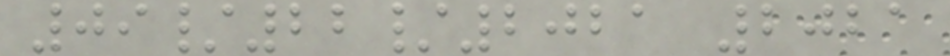09/22/2021 2021
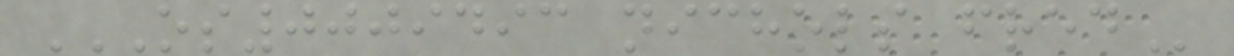OS0009493 NICHOLS FRED
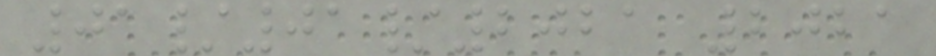01/01/2021 2021
